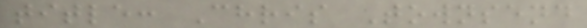title: Chris Townsend
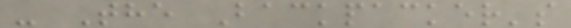- The Backpacker's
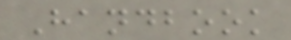Handbook
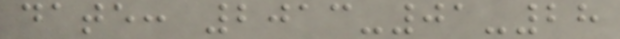date: 2013-01-28
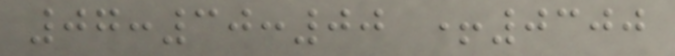07:30:00 +0300
